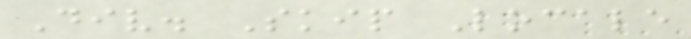Div. Skip Locale
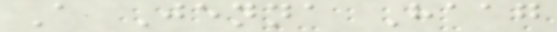A Jenna Haag
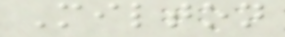Milton
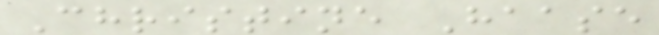Christine Haase
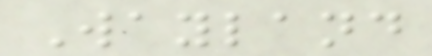Wayland
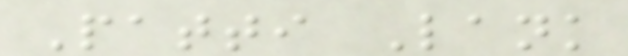Patti Lank
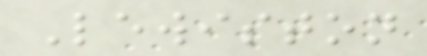Lewiston
